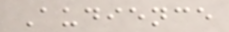Audience
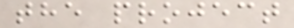the project
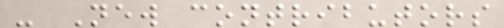- New contributors
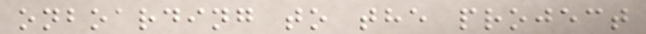onboarding to the project
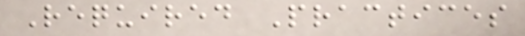Required Practices
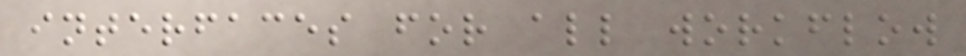interfaces for all workflow
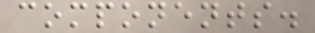components.
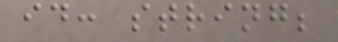id: string;
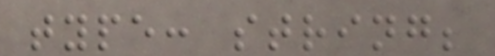type: string;
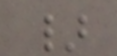}
